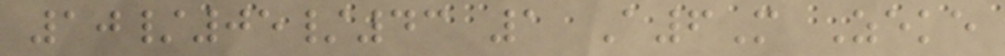10/05/43 1 A6M Zeke
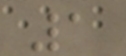1
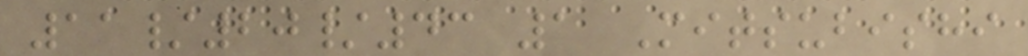11/20/43 1 Mitsubishi
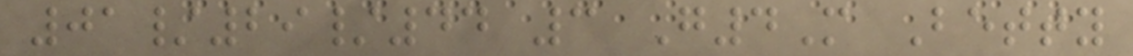01/29/44 3 G4M Betty
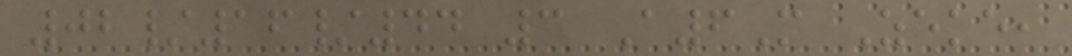02/16/44 3 A6M Zeke,
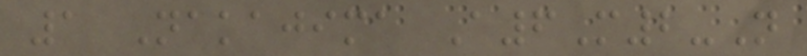1 Nakajima A6M2-N
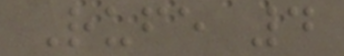Rufe 4
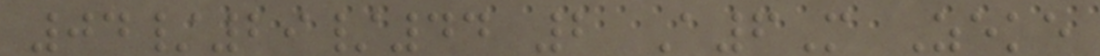04/29/44 2 A6M Zeke
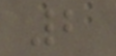2
